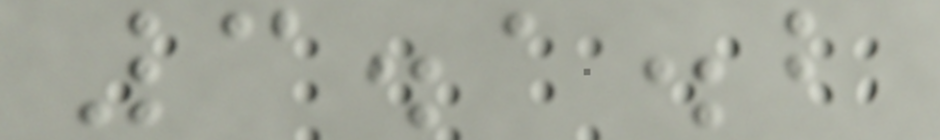3.1.2
